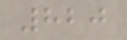820
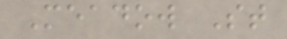Meadow St
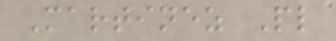Martinez Pl
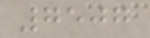7507
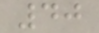40
